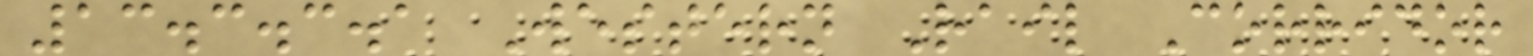13.3.3.1 Western Rail Corridor
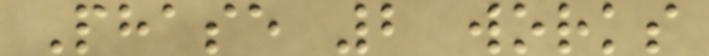Phase 2 works
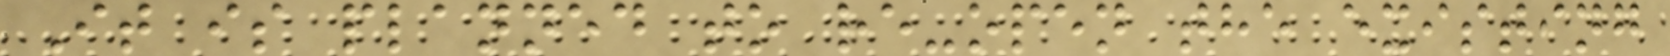It is planned to re-open the existing
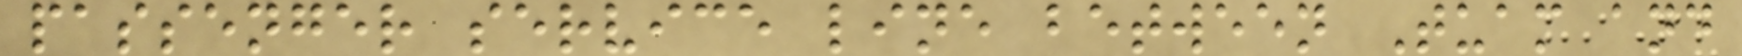passenger service line between Tuam and
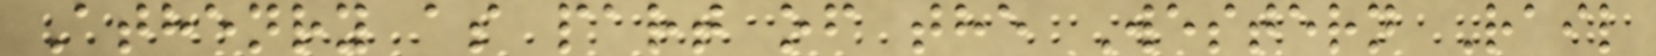Athenry as part of the Western Rail
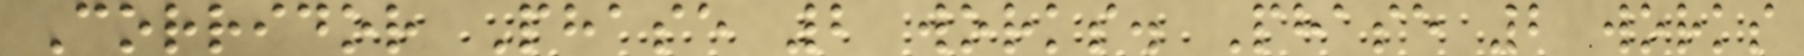Corridor Phase 2 works. Phase 2 works
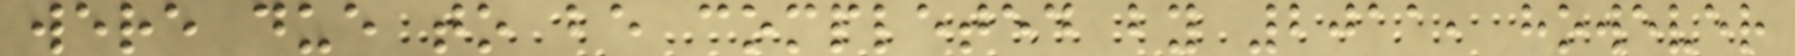were due to be completed by 2011, however
